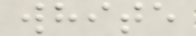white
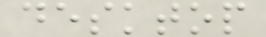desktop
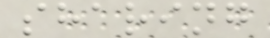sharing
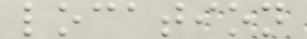location
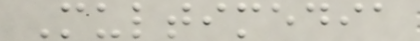Multimedia
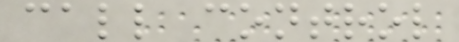call control
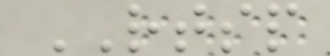RTSP
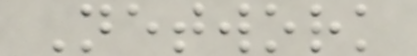Network
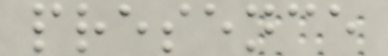presence
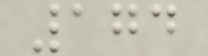174
